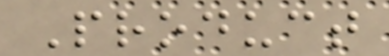Product
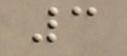3
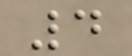4
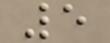5
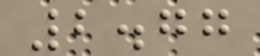2.77
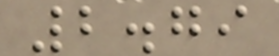2.79
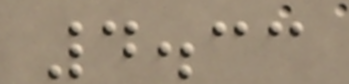4.33
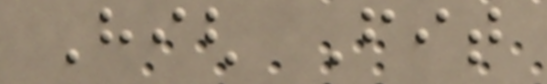High Fit
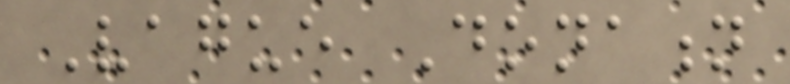Vague Donation
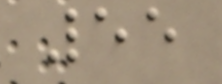55
